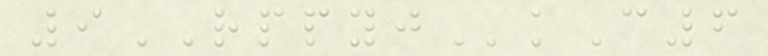9RPPYJkC6
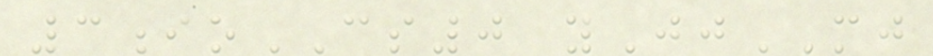3ioCS0 yJjMJ
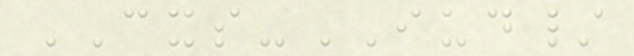CXS-IUD/
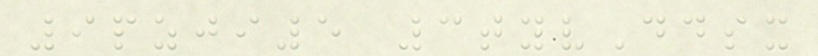9pzji5 3tyvDdsx
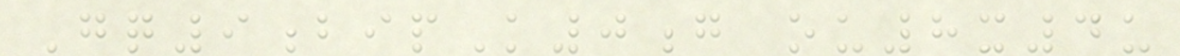Gq9bipK0g ou8x4u
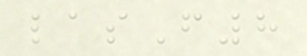lasF8
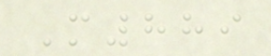M889
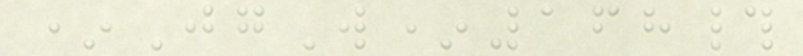*JgW*168#
